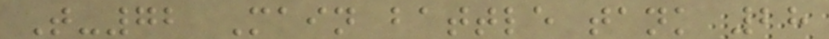T-72 Main battle tank 28
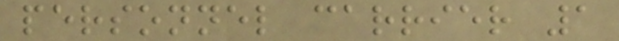personnel carrier 1
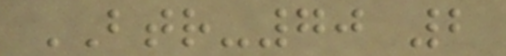BTR-70 2
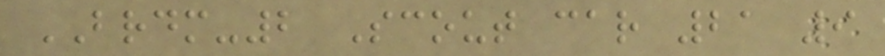BRDM-2 Scout car 21 9
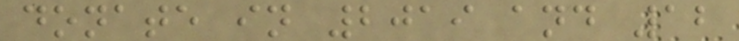donate in 2019 and 12
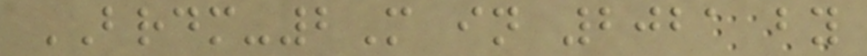BRDM-2M in 2021 by
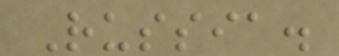Russia.
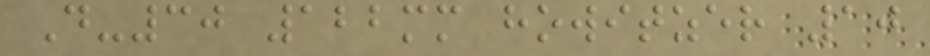D-30 122mm howitzer 10
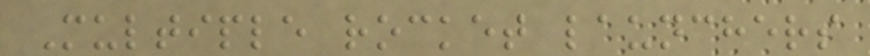Multiple rocket launchers
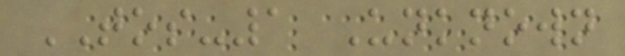TOS-1 Unknown
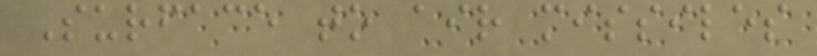Surface to air missiles
